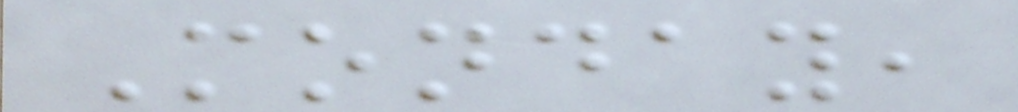Monday,
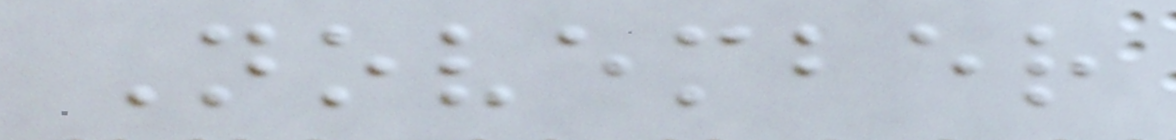November
